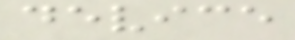device
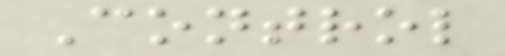Control
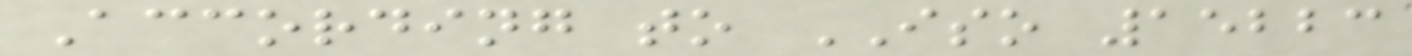According to ISO 15223
